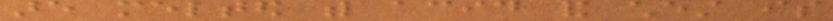are melted with acid and chest is
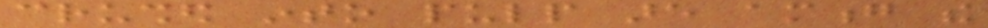crushed into pulp are among the
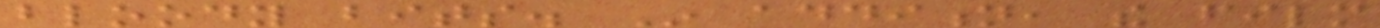bloody bits. In addition, the film
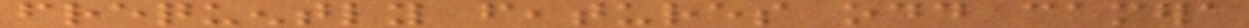frequently features odd camera
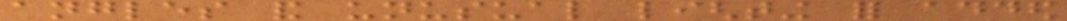angles and unusual lighting for added
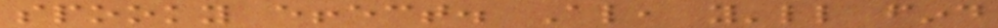spooky effect. Also, you'll find
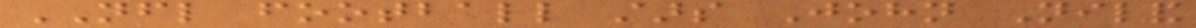NFL football stars John Niland
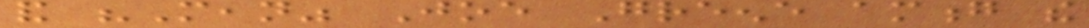and "Mean" Joe Greene among the
